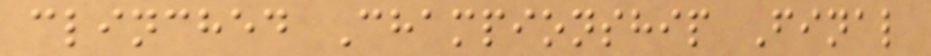clinched Championship Final
